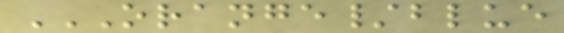ORANGE/BLUE
